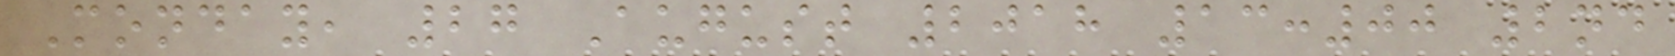Monday, 27 August 2018 13:00 2nd
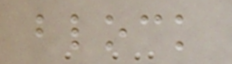block
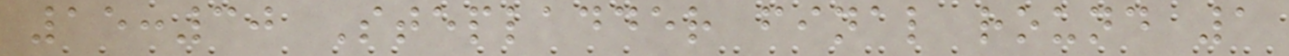15:30 Stepladder final round 1
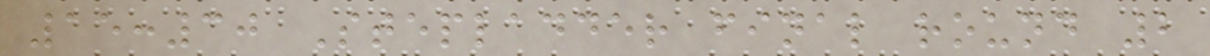15:30 Stepladder final round 2
